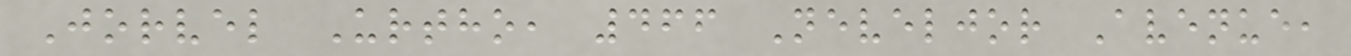Jorvel Urtho, 466 Neveljor Avenue,
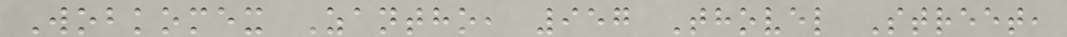Wobkomex Zantho, 957 Thovel Street,
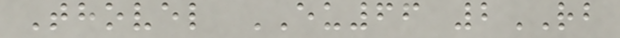Thovel EU66 2RB
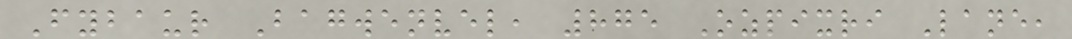Fybaur Bagwenvel, 875 Ozpixri Lane,
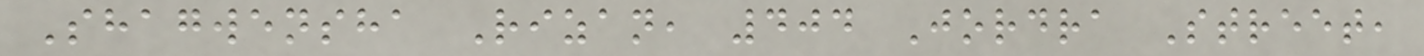Shagwensha Rizan, 404 Jordra Street,
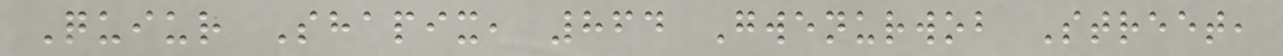Quiur Shapix, 864 Gwenurwob Street,
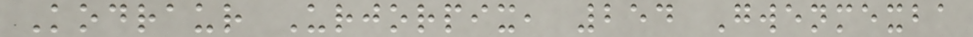Kodraur Urjorpix, 254 Gwenmexba
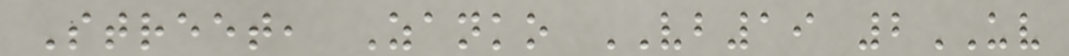Street, Zanko VB19 2UV
